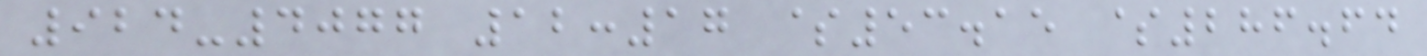924-4077 12:17 $53.15 $286.64
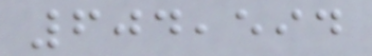604,594
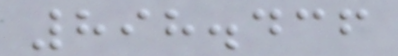898.436
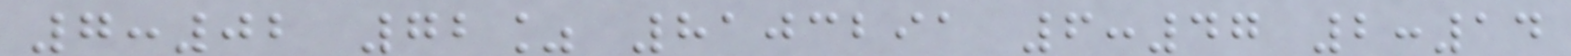7:02 72% 8103291 6:47 2:14
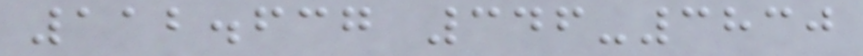112.637 346-3830
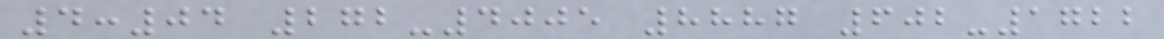4:04 272-4005 8887 602-1722
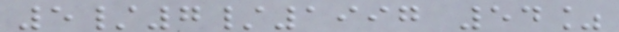5/7/1997 54%
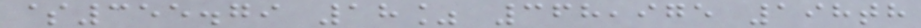$355.79 18% 368,975 198th
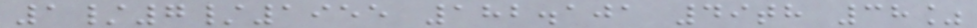1/7/1955 182.101 49th 38%
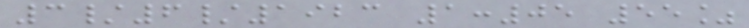3/6/1923 1:05 55%
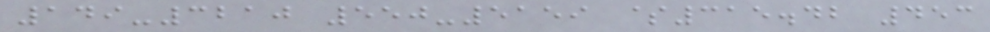149-3210 550-5159 $315.42 453
